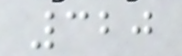320
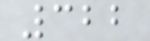322
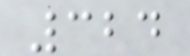324
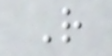R
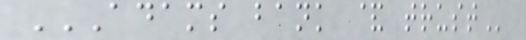ADAMS BANK & TRUST
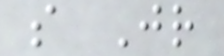s Jr
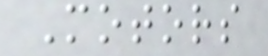Motors
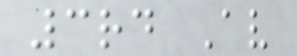3rd Av
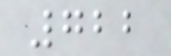722
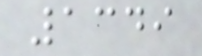1349
